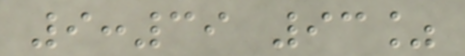9:39 93%
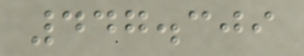447.309
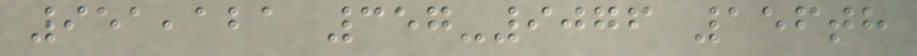951,121 357-9076 156th
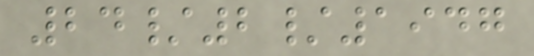24/2/1947
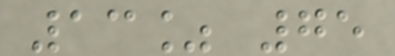13% 75
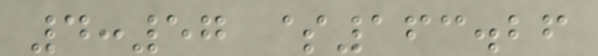4:57 $163.26
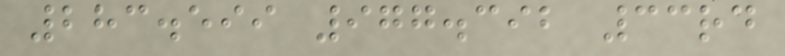283.599 977.392 33rd
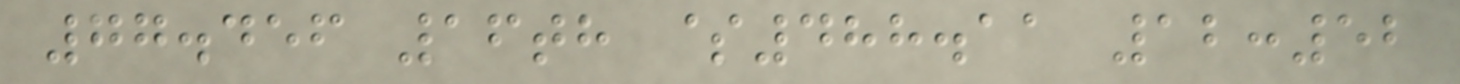77.456 16th $488.11 12:52
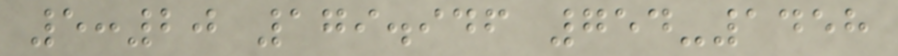5:20 179.946 754-1458
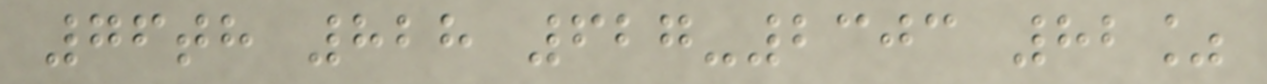76th 828 627-2303 82%
